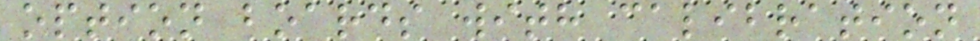option boards with calibration
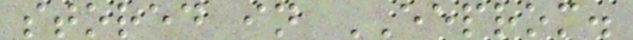stored in EEPROM.
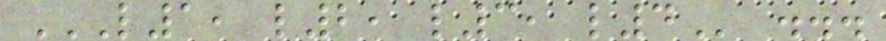L1, L2, L3, L4 ...
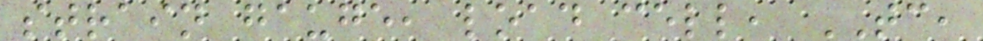strain gauge, load cell, TC,
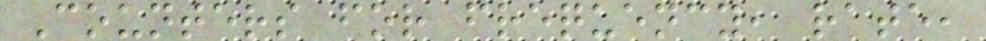Counters for frequency, rate,
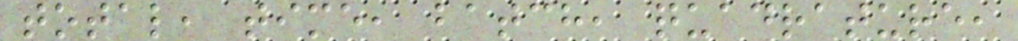total, time, batch, quadrature,
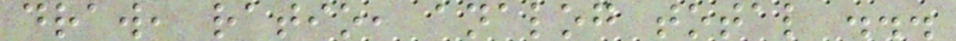draw, ratio, analog total ...
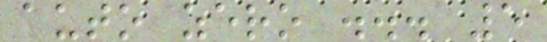auto zero ... 5
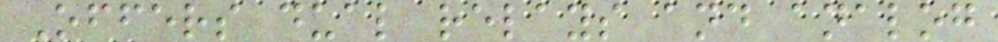Offers dual relays and analog
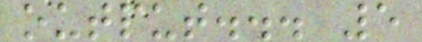output... 5
